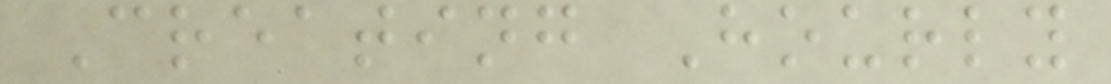Creating Hourly
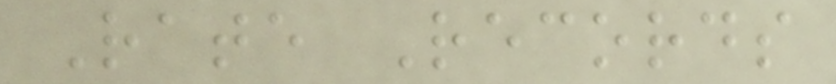Rate Records
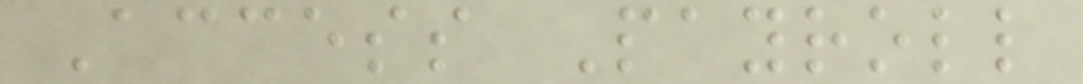Access Payroll
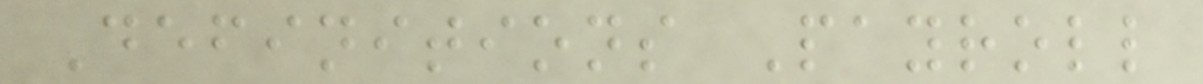Definitions Payroll
